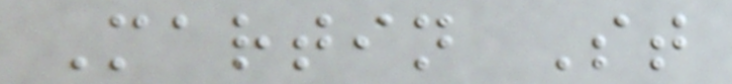Martin St
